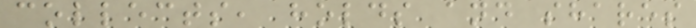collects, holds and shares
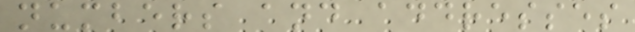numbers and addresses
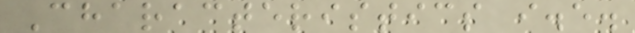Characteristics i.e.
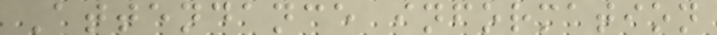Attendance information
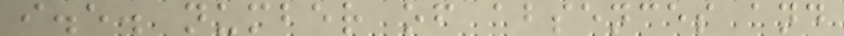i.e. number of absences and
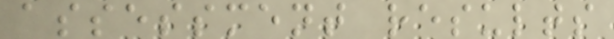assessment results
